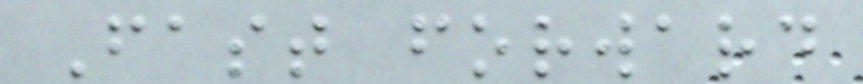Fast forward
